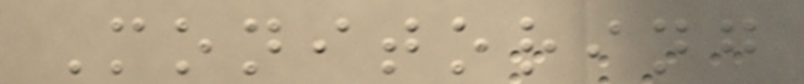Monitoring
